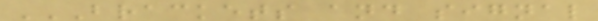BRACKETS AND SIGNAL
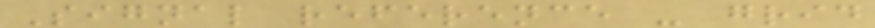Signal reference - grid
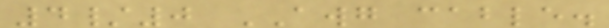4/0 AWG cable.
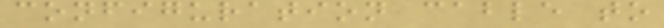configuration cable to
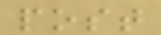post
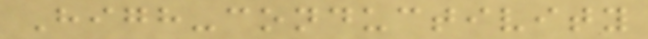High-conductivity
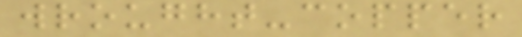wrought-copper
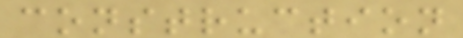construction
